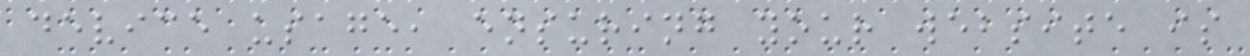device usage, ensuring your website is
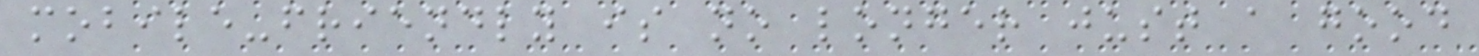mobile-friendly is no longer just a good
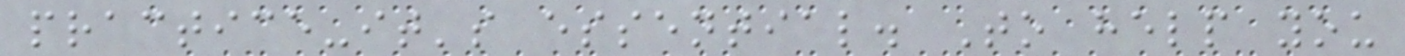practice-it's essential. To help you
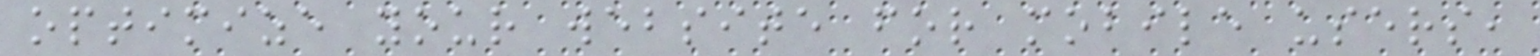optimize your website for mobile users,
